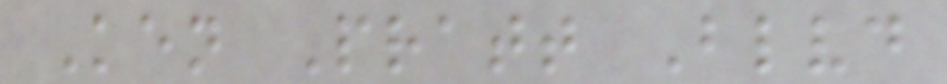Ken Pratt Blvd
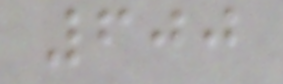600
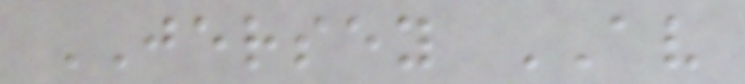JERSEY AV
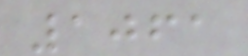1061
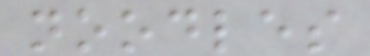noodles
